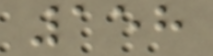158
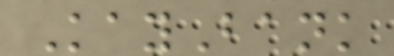KayBank
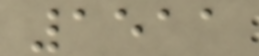1511
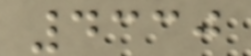4330
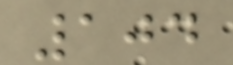104
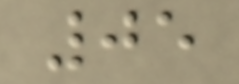05
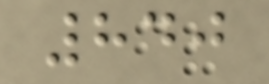840
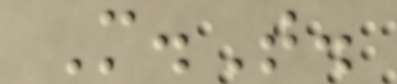M.T.
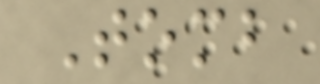Tomb
